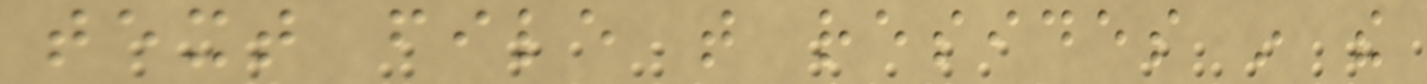text file that resides in the
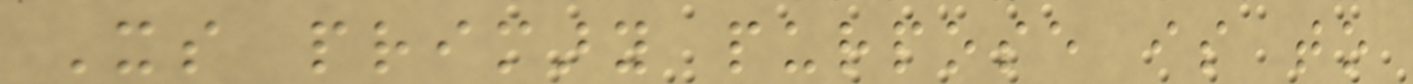Its primary purpose is to
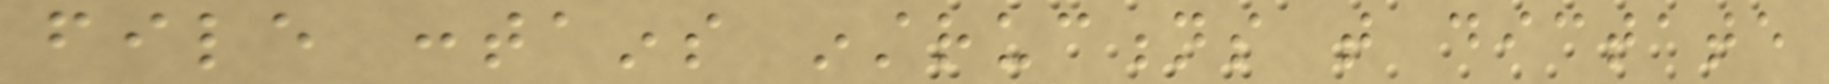file contains instructions that dictate
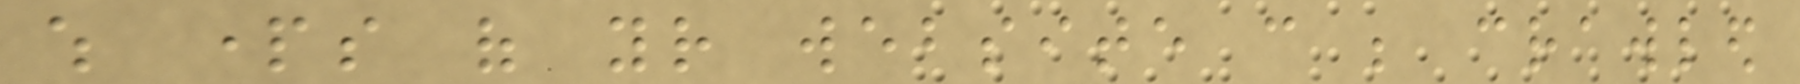which parts of your website can be crawled
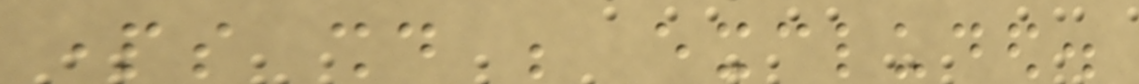parts should be excluded.
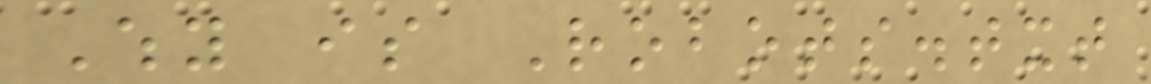Why is Robots.txt
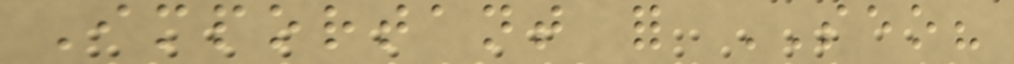Important for SEO?
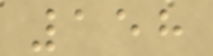158
